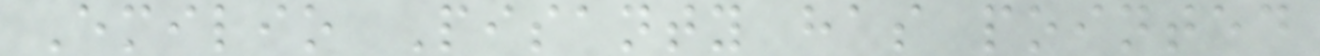Emilio Pisanty has pointed
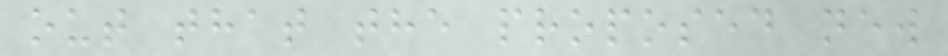out that the proposed new
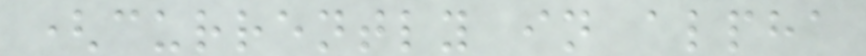(currently in alpha
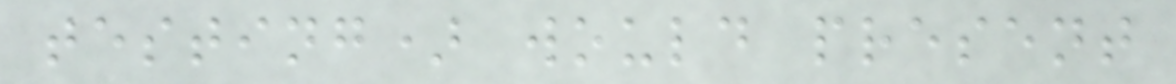testing) would present
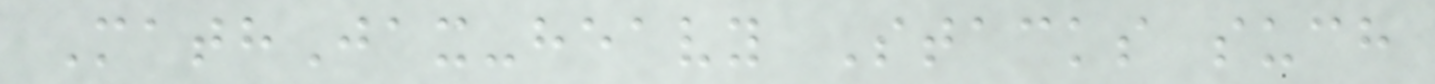MathJax-heavy Stacks such
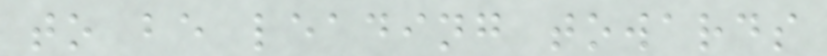to be leading towards
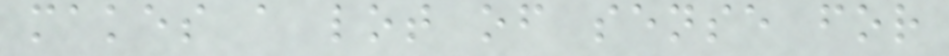makes a lot of sense for
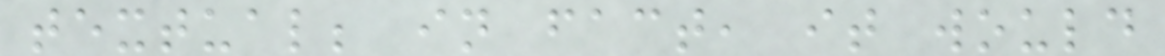textual; in fact, it would
